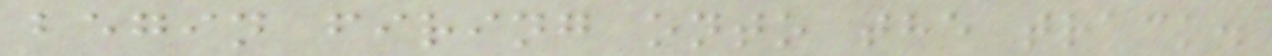begin firing onto the track.
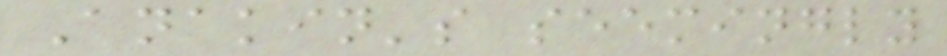Anakin's seemingly
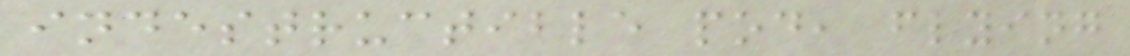indestructible pod, flying
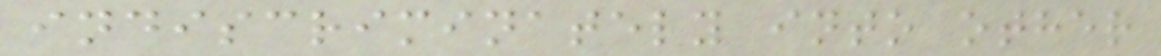indiscriminately into other
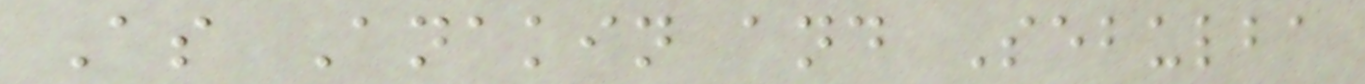As Anakin and Sebulba
